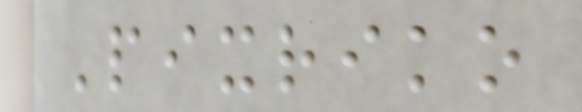Pixriko
